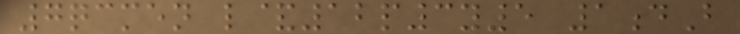7qcmen l&12p3y5 1dB
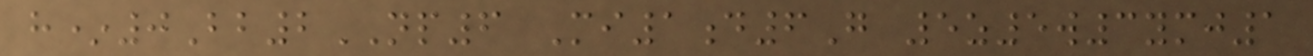h*0Bb2NP6 Mi1d6G 5z5w3ymj1
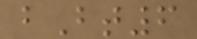bBt6
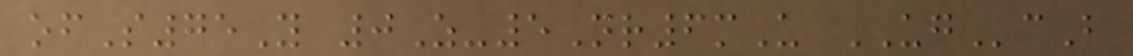ofS75Y 0Z-5Nr6mU UGcB
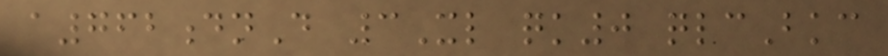a762dnD 3Xl qk0 qlcBkc
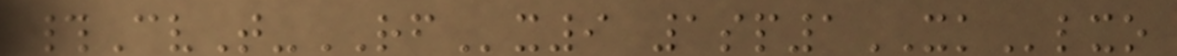#CvT-RFx9 1sp1XKlxo
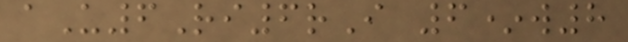aU6Ri6rI 6*w8
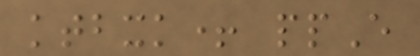ktbxk+ ppE
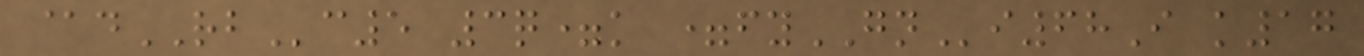@dRBc5 3q=k =fyGNi68I k17
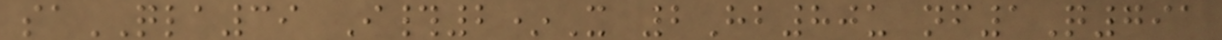saQLA39 I#2*X 2Hb80u nf1Q791
